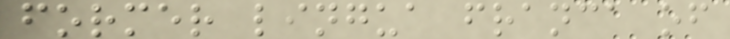former lingua franca of
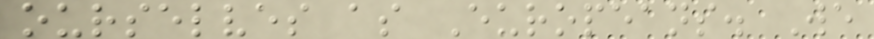ourselves as Europeans. We
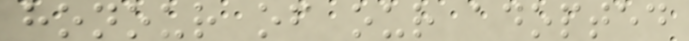honour of our adopted
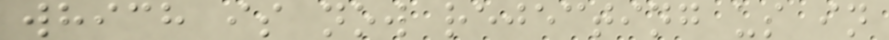which is now rejecting us in
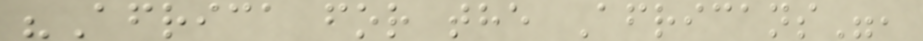"Africa for the Africans",
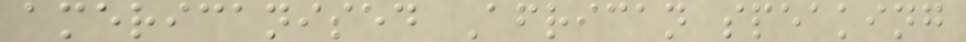americanised African speaking
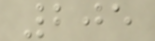205
